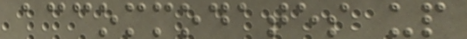accommodates up
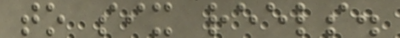to six reels.
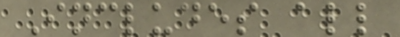Includes all
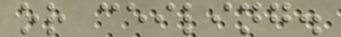or ceiling.
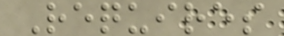Requires
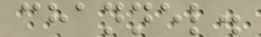channel.
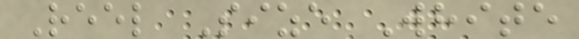Reel Size White
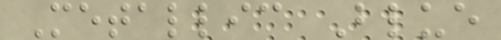Metallic Blue
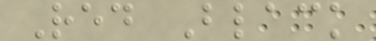Red Black
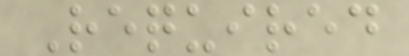Required
